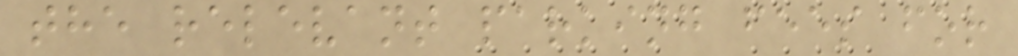the relevant parking fees for
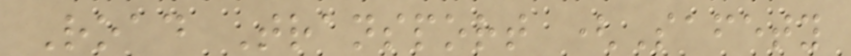Road Transport (Safety
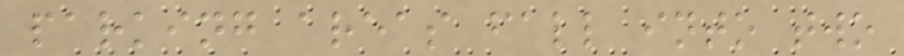parking areas fall into two
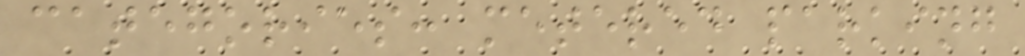categories: metered parking
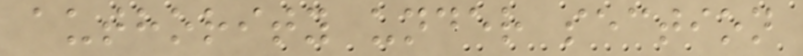authority under section
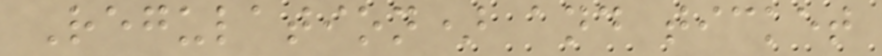Regulation) and ticket
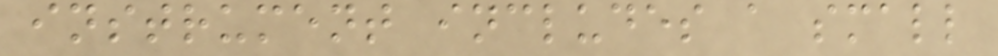instrument includes a small
